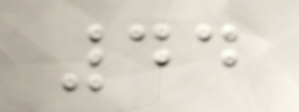44
